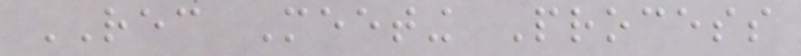REC Meeting Process
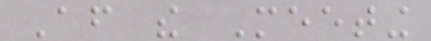After the Meeting
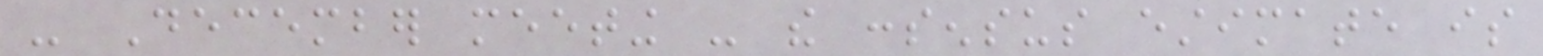- December meeting - the consensus estimate is
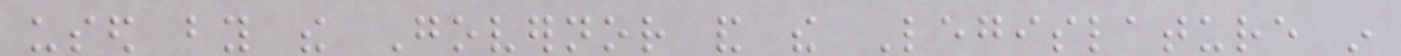used by the Governor and the Legislature in
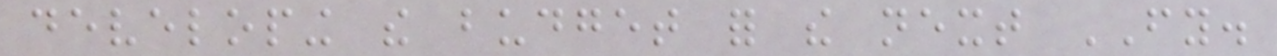developing the budget for the next FY.
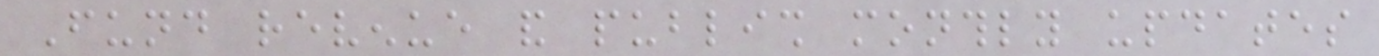Fund revenue and publish monthly updates
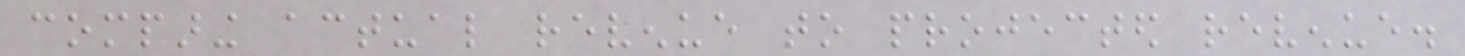comparing actual revenue to projected revenue.
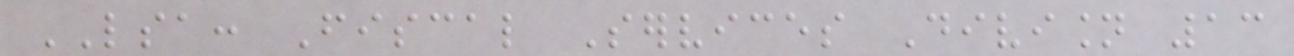LSA: Fiscal Services Division 13
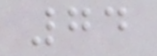74
